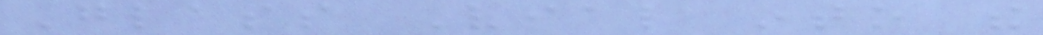Glass Vial into the
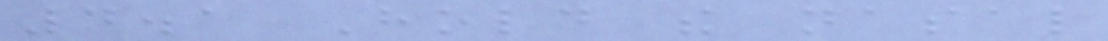4.1 Hold the nasal
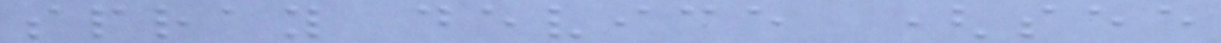spray device (see
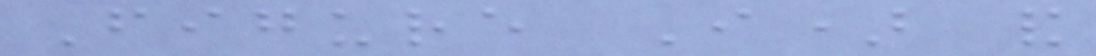Figure I) and
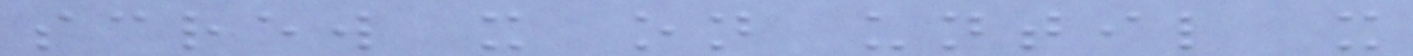screw it on until it
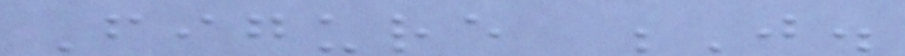Figure J.
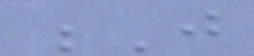J
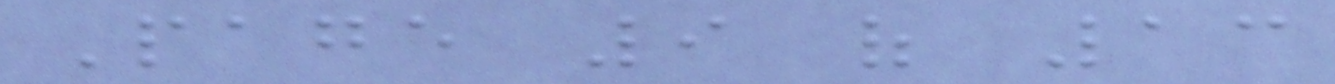Page 9 of 13
